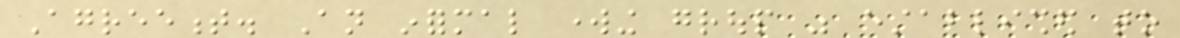Agreement. An informal working group was established to
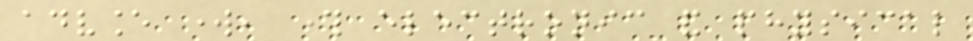advance work, through electronic and physical
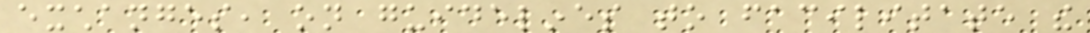exchanges, on guidelines to facilitate the
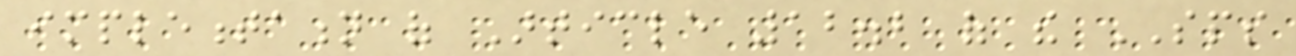implementation of Article 12.2 of the SPS
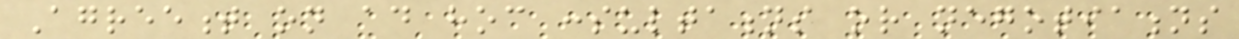Agreement on ad hoc consultations or negotiations
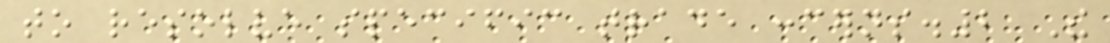to resolve specific trade concerns.2 The
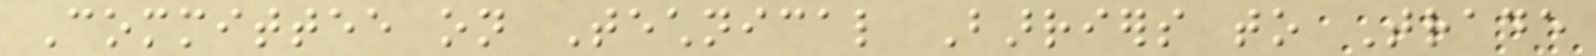Committee on Technical Barriers to Trade
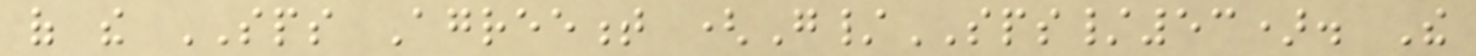of the SPS Agreement (G/SPS/53). The
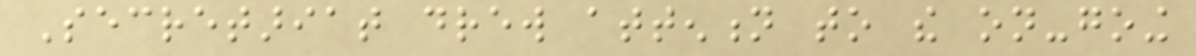Secretariat drew attention to the on-going
